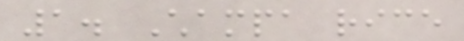1. Champa rice
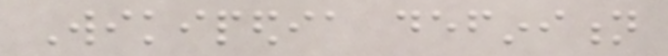Wikipedia definition
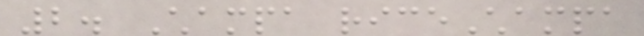2. Champa riceChampa
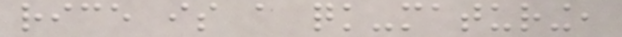rice is a quick-maturing,
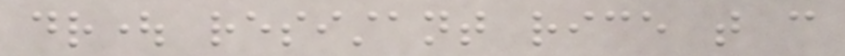drought resistant rice that can
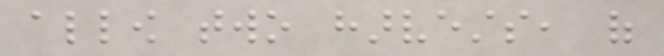allow two harvests, of
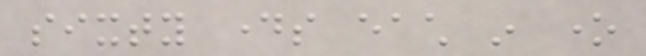sixty days each in one
